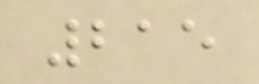215
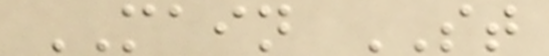MAIN ST
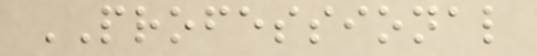PROFESSIONAL
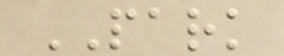PARK
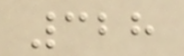328
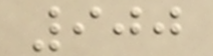900
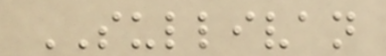SULLIVAN
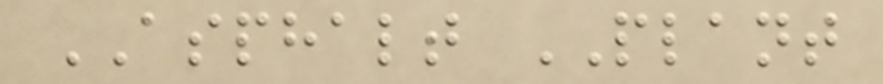ASPHALT PLANT
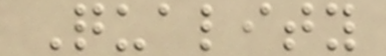Quality
